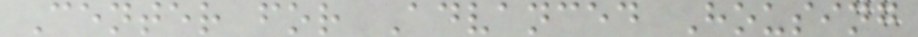Center for Advanced Housing
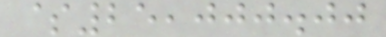$25,000.00
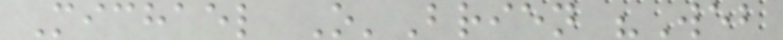Michael O'Brien "Web
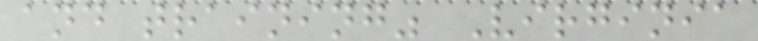and training" Virginia
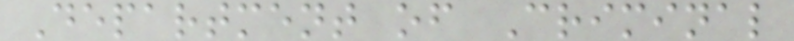Department of Criminal
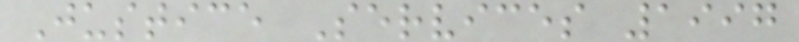Justice Services 1997
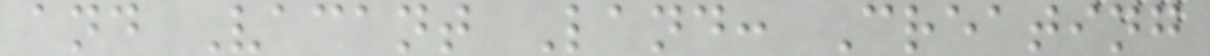and Vacant Land: Creating
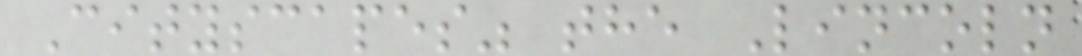Cityscapes" the Lincoln
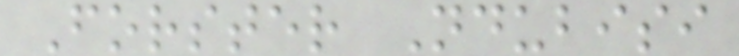Forster Ndubisi
